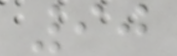90
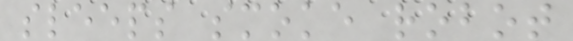sleeps smoke robot
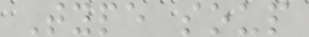Type soup
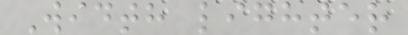Width lighter
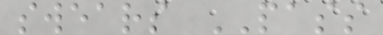swears PASS
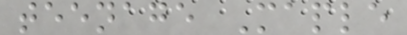teenage Maple
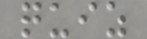quiz
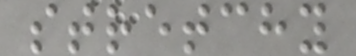stretchy
